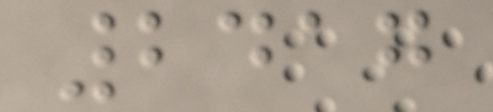2417
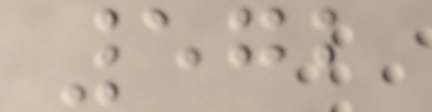572
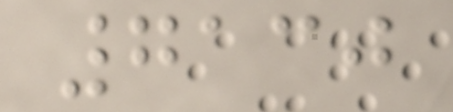7130
